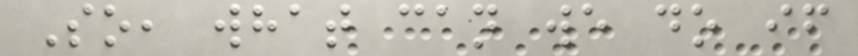So, what can we do if
